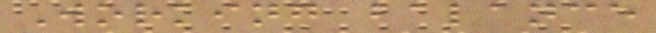Working balance
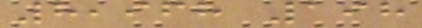8,968 198
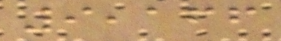9,166
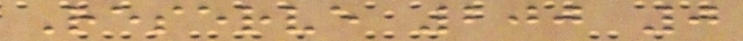Reserve 200 0
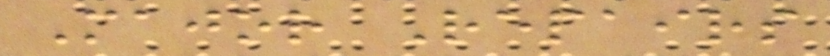Major Repairs
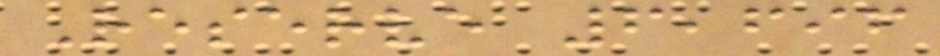Reserve 6,696
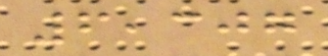6,307
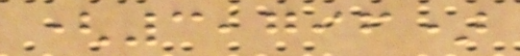(3,796)
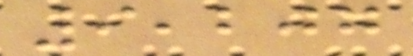9,207
